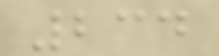234
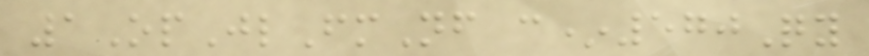1OpJlFmNf c*570Qy
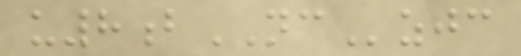u8bNCzjc
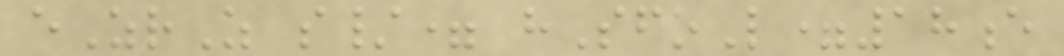eZrZ s/= hSfoL=18e
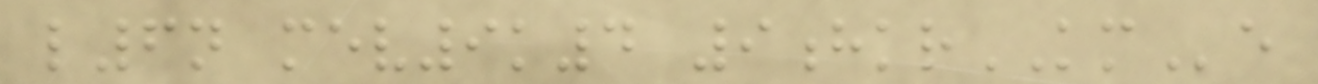l6n mev9k4 9hkrKMe
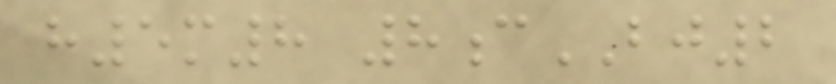h5m8 8cBJ2
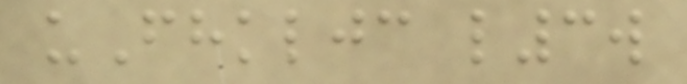uFhkljc l3w
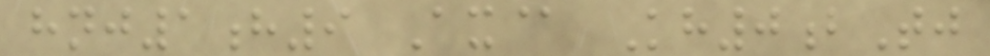hnj1h9 Ax@ Kh0bTj
